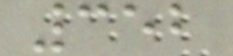352
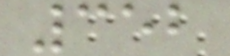352
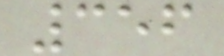356
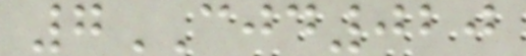7CJD020
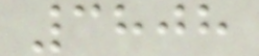3808
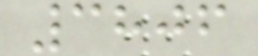3806
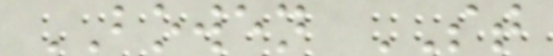BOWEN ST
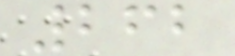262
